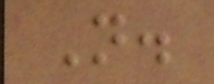N.
